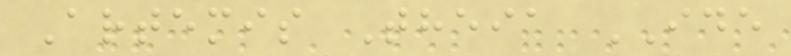Artemis Theia IDE
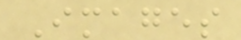Images
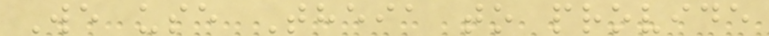We use Theia to provide
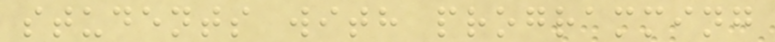students with programming
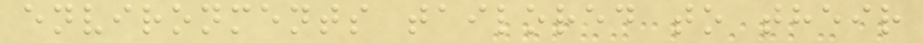environments tailored to their
